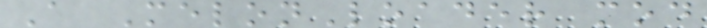A MelonLoader mod
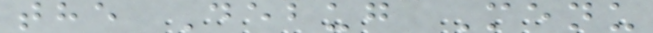the Debug Menu
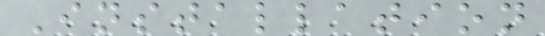Installation
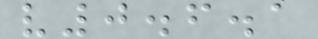v0.6.1
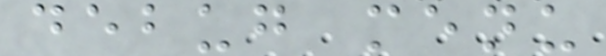debug menu
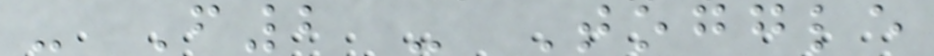- F2 - Toggle
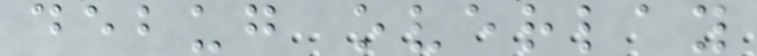debug overlay
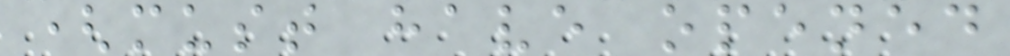(must have opened
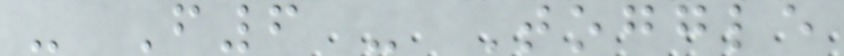- F6 - Toggle
